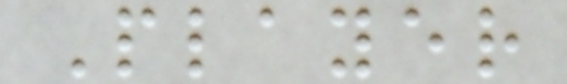Player
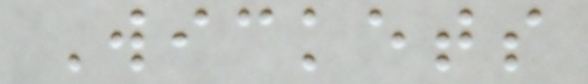Wickets
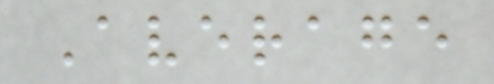Average
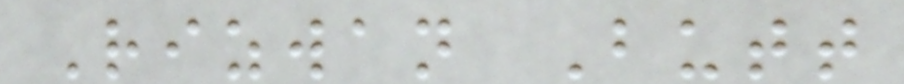Rizwan Butt
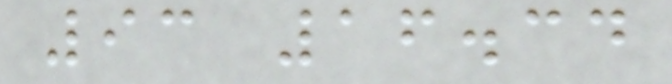93 16.34
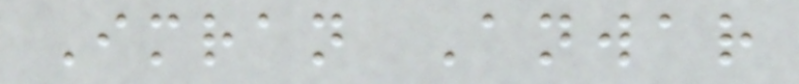Imran Anwar
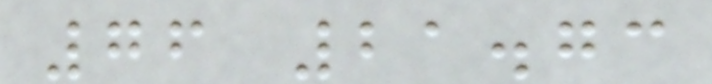76 21.73
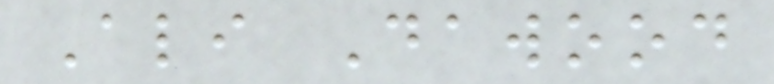Ali Dawood
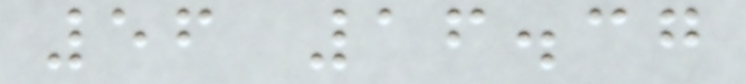56 16.37
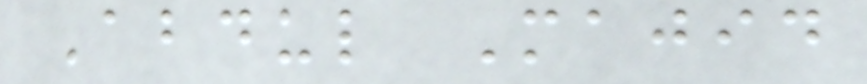Abdul Majid
